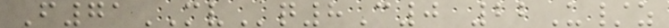F71MVq8C0 22U/z
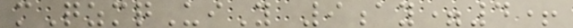mQzmqUiY 9ay=4+
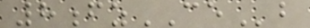8fzCEb
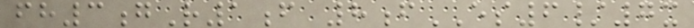fh3gR1f 8fES6/7x
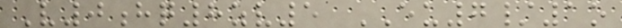V0hq8zv5 EU7/1o
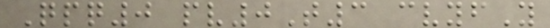Qpq0 pv0T3 cvyfY
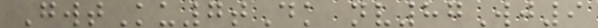GwtKu7tDk nv87Wj9
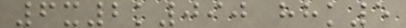6x2k090 hhk5
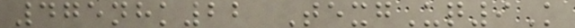475nhk22 TexgUq9K
